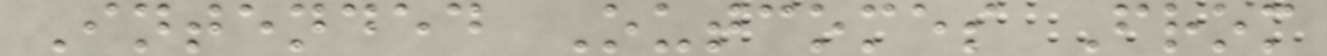Intended Outcomes From
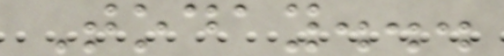Today...
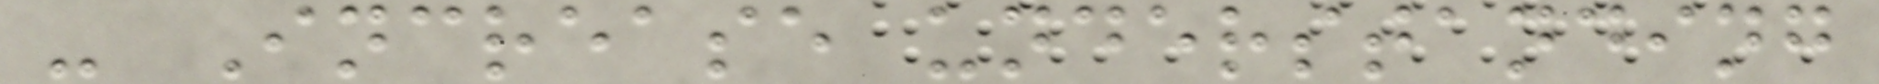- Increase understanding
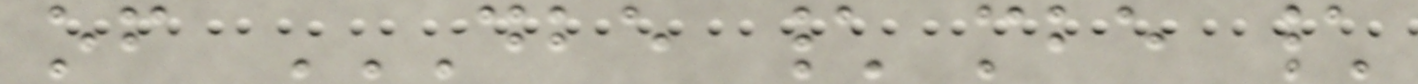of DBE \ MBE \
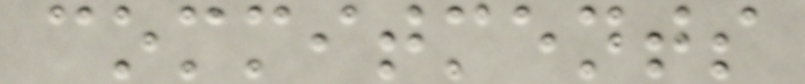commitments
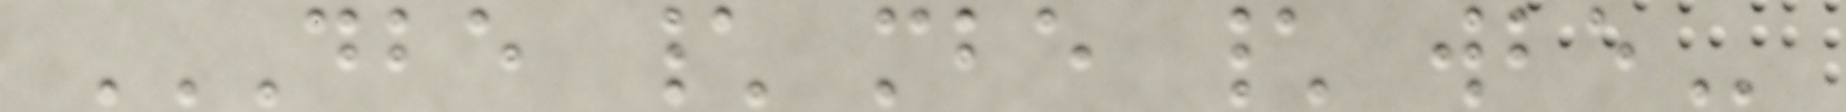DBE \ MBE \ WBE
